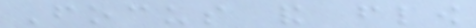Focus and flow
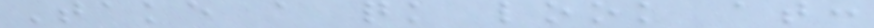Take a quick look at:
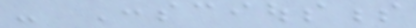- Consciousness
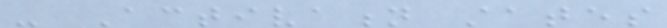- Activation states
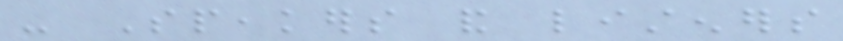- Speakers and listeners
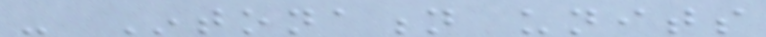- Intonation units
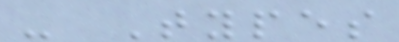- Types
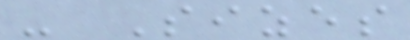- Sizes
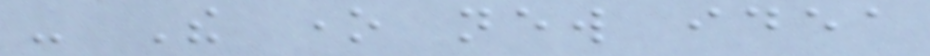- The one new idea
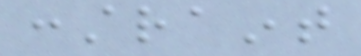constraint
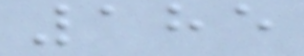185
